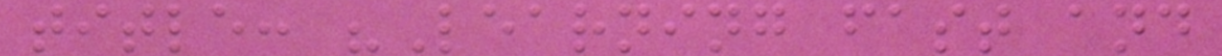title: "Learning fast and
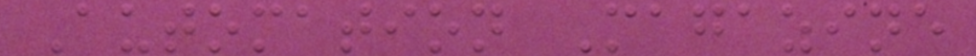Automation Magazine
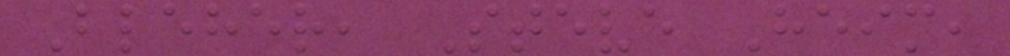Bleher, Steve Heim,
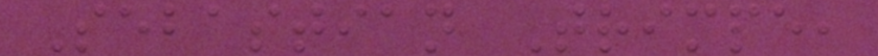Sebastian Trimpe,
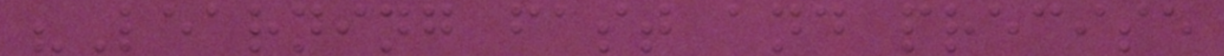"Learning fast and precise
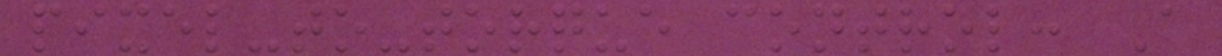pixel-to-torque control: A
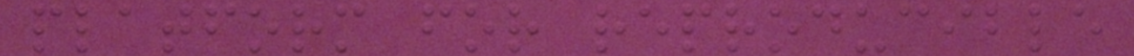platform for reproducible
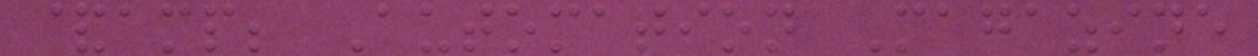&amp; Automation Magazine
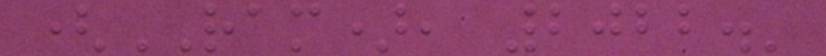(RAM), 2022.'
